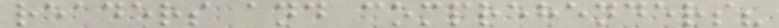readers and comprehenders?
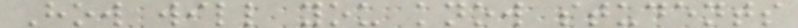How will you know students
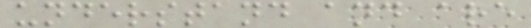understand and are
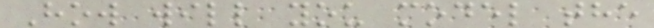How will you model the
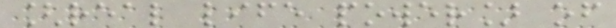[real life power] of
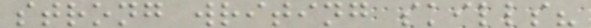strong writing skills?
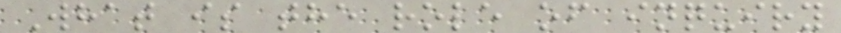What is the role of inquiry
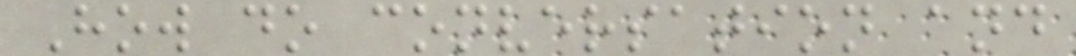How do conversation and
